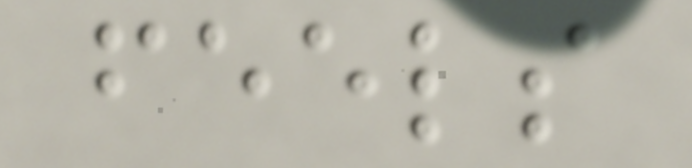feels
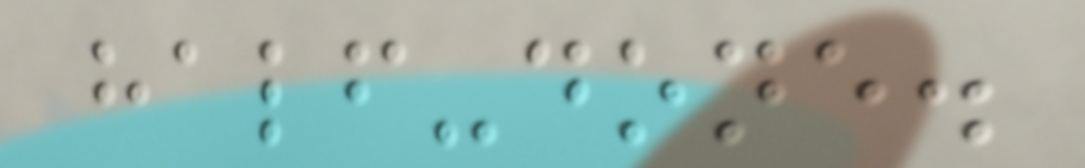half-done.
